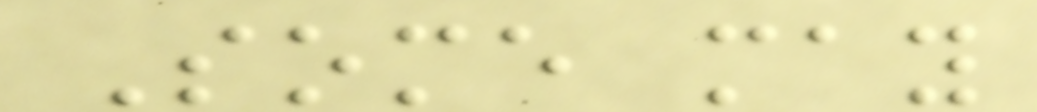Some may
